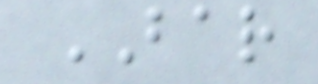BAR
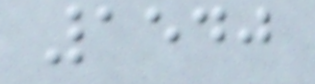1540
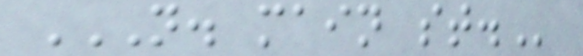N. MAIN ST.
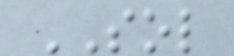SOL
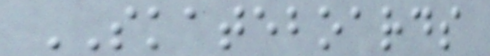SKATEBOARDS
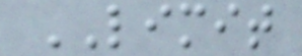LIMIT
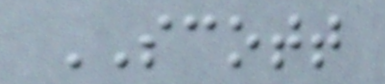SCOTT
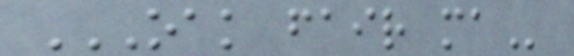OAK FAIR MA
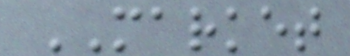MARKET
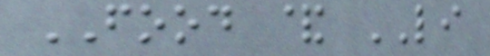FOOD & LI
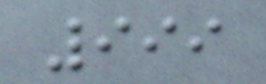999
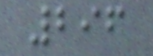296
